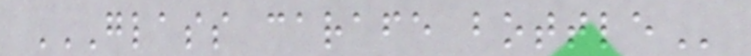GLASS CARAFE BOTTLE
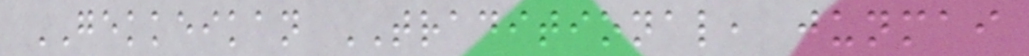GEKKEIKAN TRADITIONAL, junmai
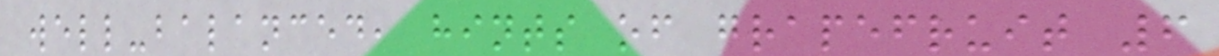well-balanced, hints of grapefruit 6
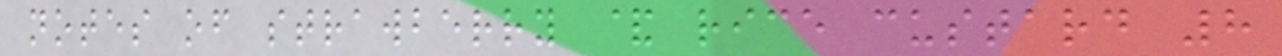notes of strawberry & rice custard 8
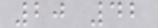20 42
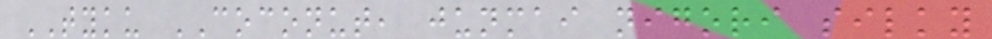TYKU COCONUT, junmai nigori silky
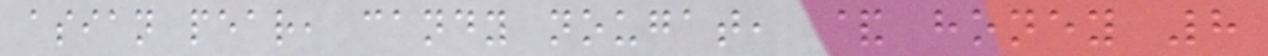asian pear, candy nougat, & honey 8
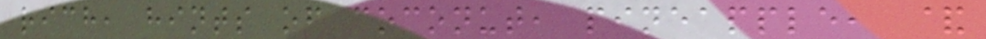rich, hints of coconut, pineapple, &
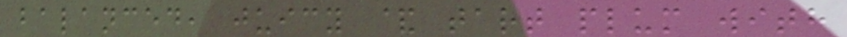balanced, juicy & tart plum with
